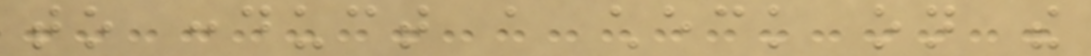to conduct a check on the
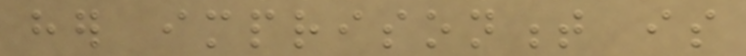her imprisonment is
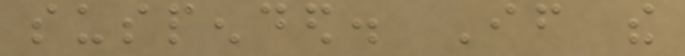suspended. If the
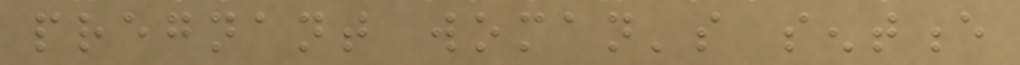pregnant woman's sentence
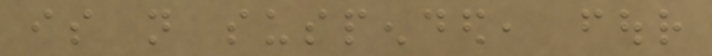is not suspended, four
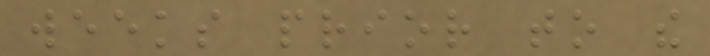weeks prior to the
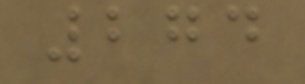274
